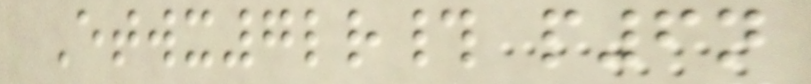Etwx7lr# p6n
